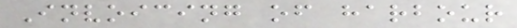Invoicing of harbour
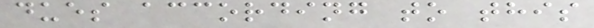dues according to this
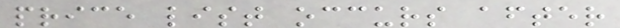price list occurs after
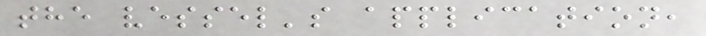the vessel's application,
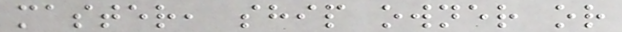master, ship owner or
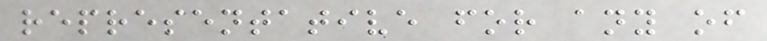representative for any of
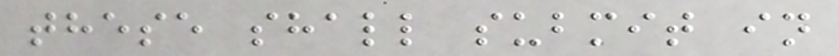these shall submit in
